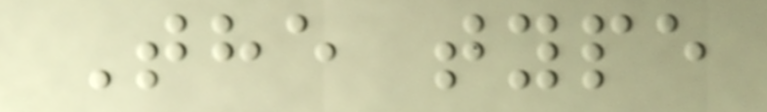The type
